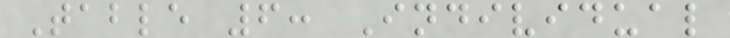Table 6: Individual
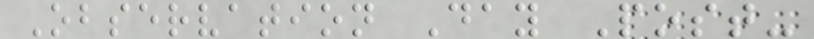Observation Day Post-
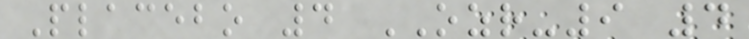Placebo 4 OZR-9 4
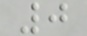0
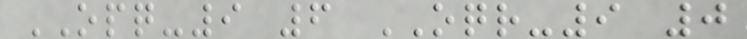OPQ-9 6 OQR-9 0
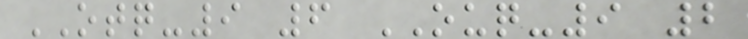OTQ-9 6 OUQ-9 2
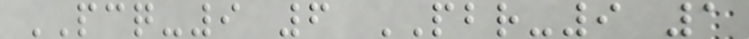PCQ-9 6 PBR-9 1
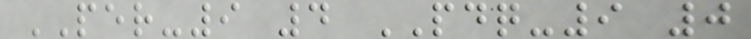PER-9 4 PDQ-9 0
